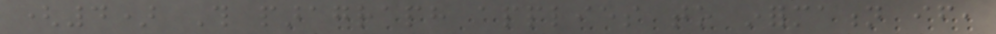(4) This paragraph applies to information if,
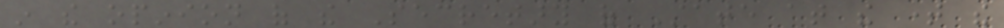in the opinion of the Secretary of State at the time the
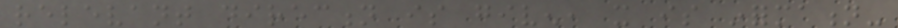relevant direction is given, it is information-
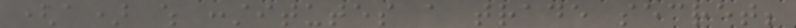(a) which constitutes a trade secret;
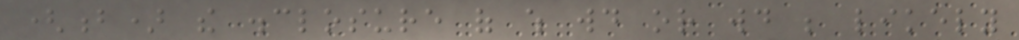(b) the disclosure of which would or would be likely
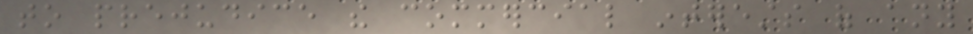to prejudice the commercial interests of any
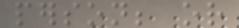person; or
